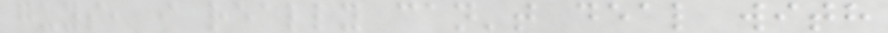guys, i really can't deal with
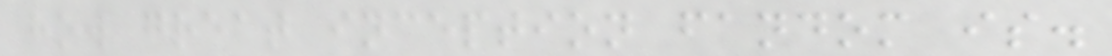how great inception fandom is.
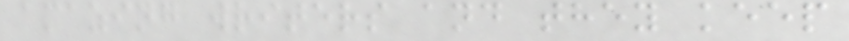amazing writers and they keep
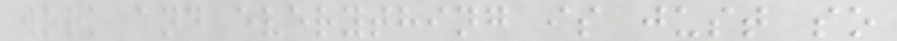work and everything is just so
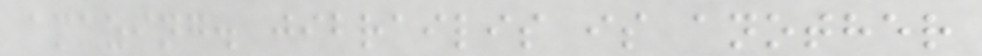amazing. jibrailis is another
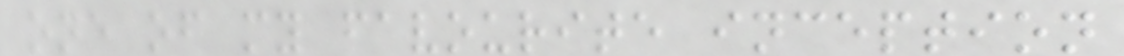one of my favourite inception
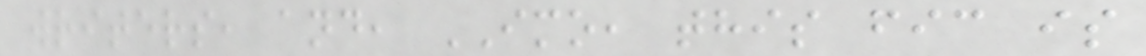writers, and, IMO, this fic is
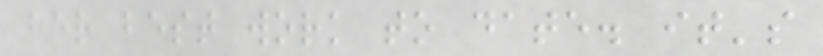her best work to date. it's
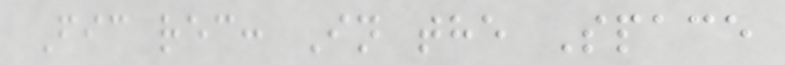Fic rec: In the Space
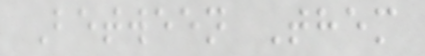Between Them
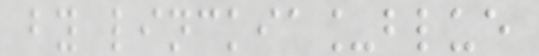by linckia_blue
